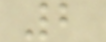2
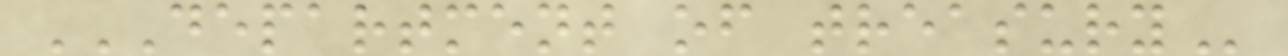DEPARTMENT OF TREASURY
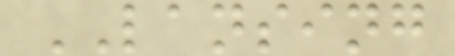LANSING
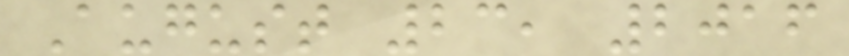August 23, 2016
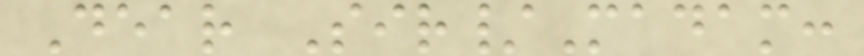Dear Sir/Madam:
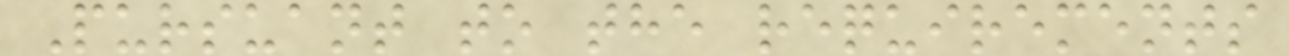Pursuant to the requirements
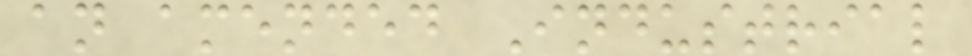an amended Industrial
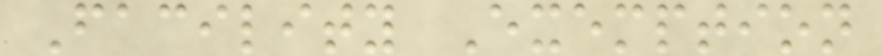Facility Exemption
